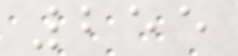255
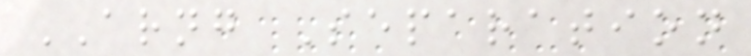ARNG Separation
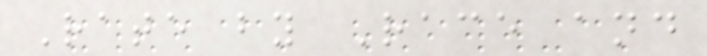Rate by Race and
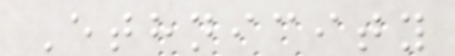Ethnicity
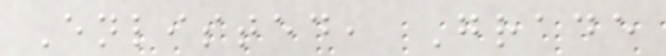Enlisted, Grade
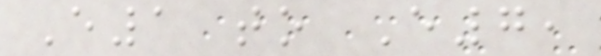E1 to E7,
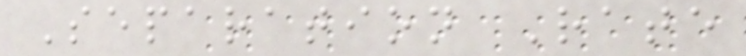Separation Rate
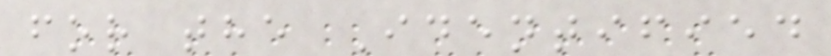for the Identified
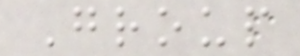Group
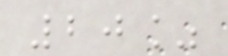20%
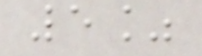5%
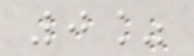0%
